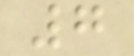7
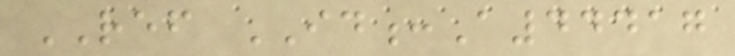REF ID:A44417
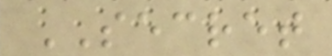SECRET
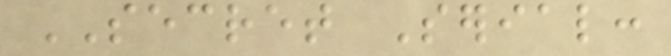SECRET Serial:
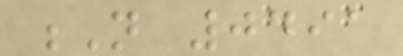N 0491
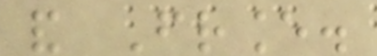and France.
